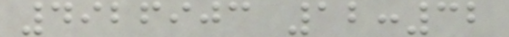4926903 12:32
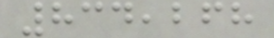834,268
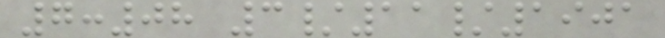7:08 3/11/1901
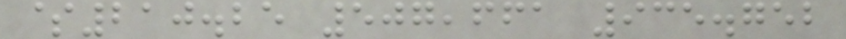$210.25 507,661 935.752
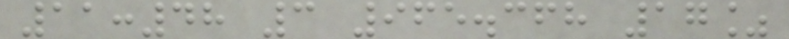11:48 3 965.368 17%
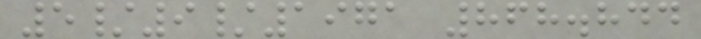5/9/1971 868.844
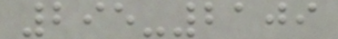295-2109
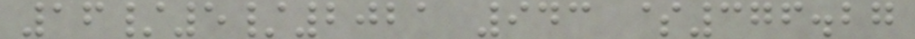16/5/2021 943 $376.27
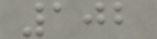102
